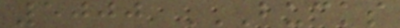5000 BUCKS
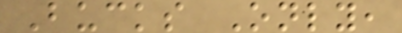Bucks Only,
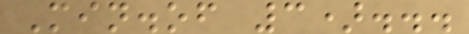Min.of 3)...
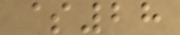$28
